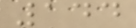144
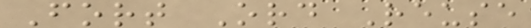Fort Ord Reuse
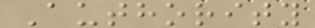Authority
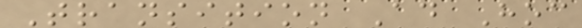Transition Ad Hoc
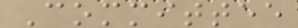Committee
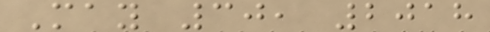May 30, 2018
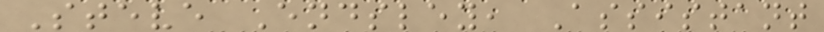Steve Endsley, Assistant
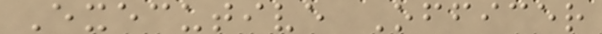Executive Officer
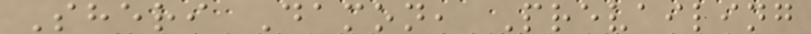Sheri Damon, Prevailing
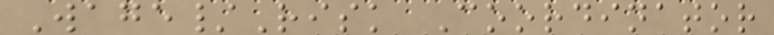Wage/Risk Coordinator
